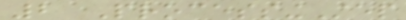2 ProcessingStep
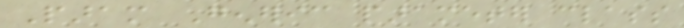Param Generic parameter class
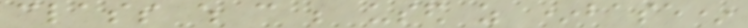class which can be used as *base*
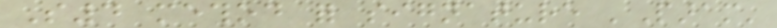S4 method for signature 'Param'
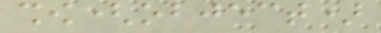show(object)
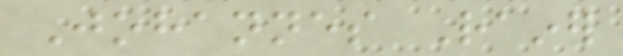Johannes Rainer
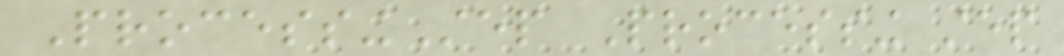ProcessingStep Processing step
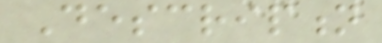Description
